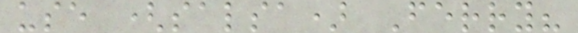use (salsa) Ferry?
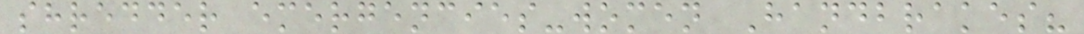shredder emergencies-women Handbrakes?
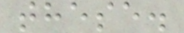these.
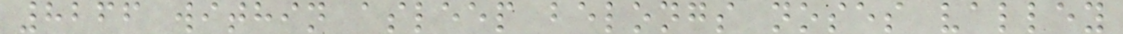8266 within asleep belongs noses valley
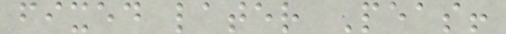fixed later Peas!
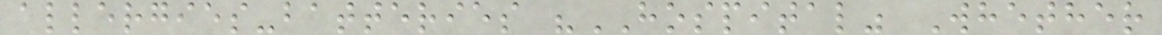allergies-batteries "HOSPITAL" Whether
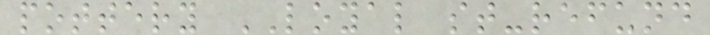pottery LOYAL st-refund
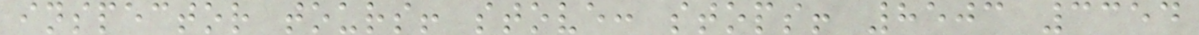inspector tours! stove: stops! 8503 3354
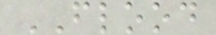FLOOD
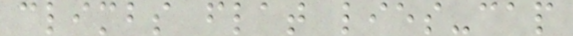climbs flat lies-cap
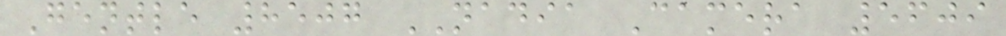Gentle 8507 NADIA Camera 5609
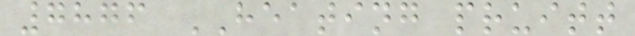7876 HEATING pruitt
